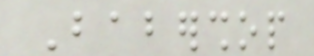Babershop
